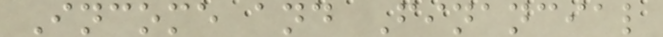Income and Financial
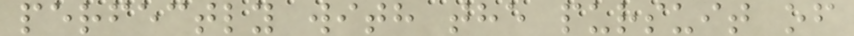perfectly with the pursuit of
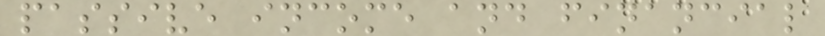passive income and financial
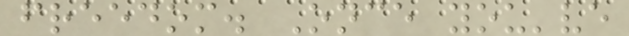freedom. Once you've
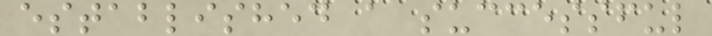established a successful
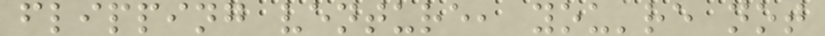flipping venture, you're not
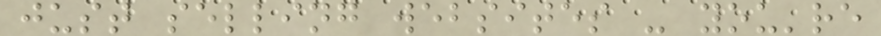just selling websites - you're
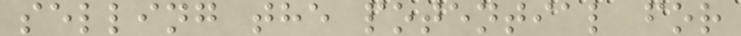selling the potential for
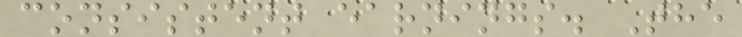consistent earnings. The
